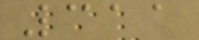311
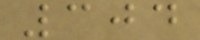304
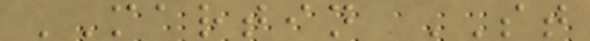MARTIN ST
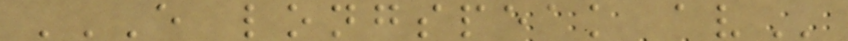E LONGSPEAK AV
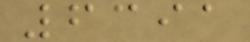6391
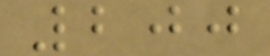200
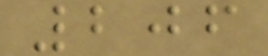206
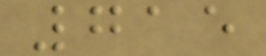715
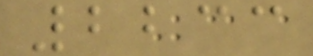2233
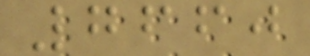7660
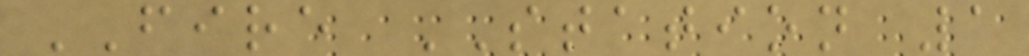FIRE STATION 1
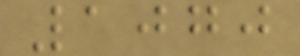1070
